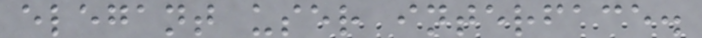elegant user interface.
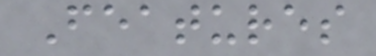Features
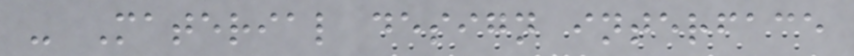- Material design interface
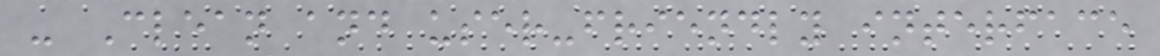- Clean and user-friendly interface
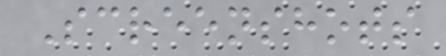Screenshots
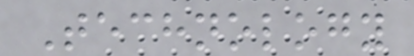Technology
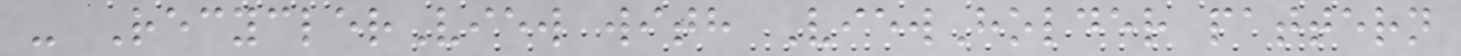- RecyclerView with ViewHolder pattern
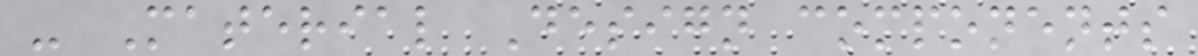- Material Design components
